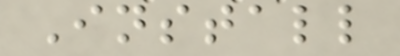Install
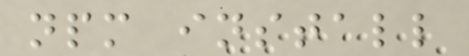npm install
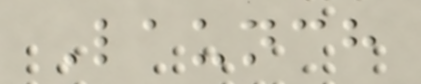Launch
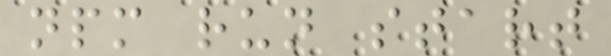npm run start
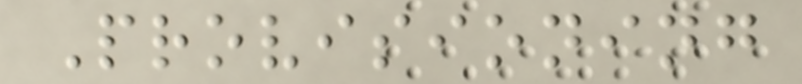Provisioning
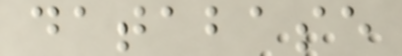database
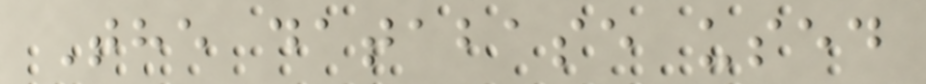The database used
